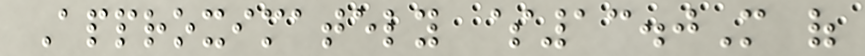Approximately $13.0M of
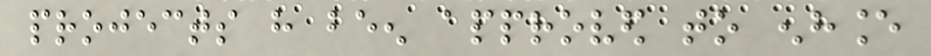projects have been approved to enhance
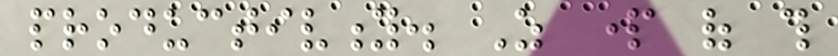productivity. As part of this
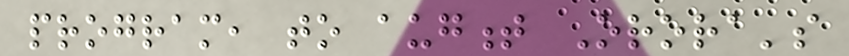program, to augment Orora's
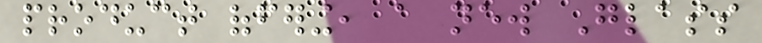product offering, a new Glass
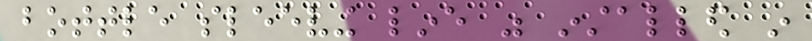bottle sleeving line was installed in
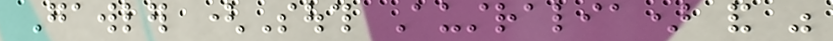Gawler (South Australia) and was
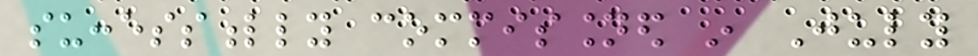successfully commissioned in July
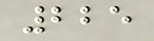225
